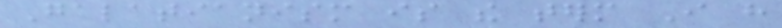Galatianism is the term I have
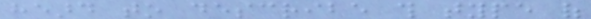heard to describe this type of
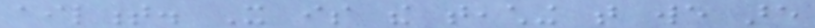ailment. It is the teaching that we are
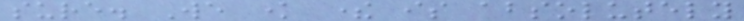sure. We know there is absolutely
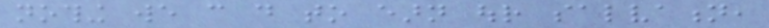nothing we can do to earn our salvation,
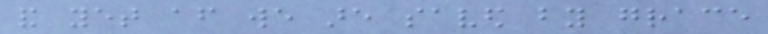and yet after we are saved by grace
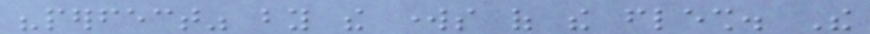"perfect" by the works of the flesh. The
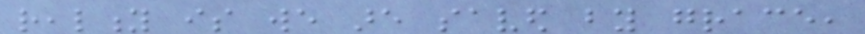reality is we are saved by grace,
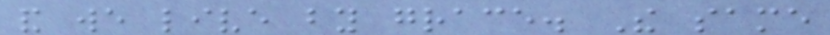and we live by grace. The same
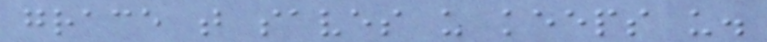grace that saves us keeps us.
